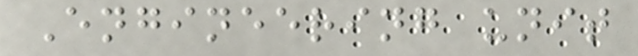Engineering unit
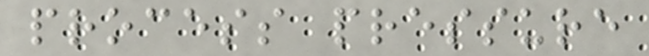process pressure
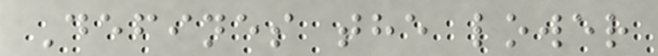Defines the lower
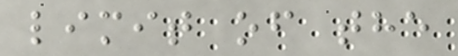limit of the
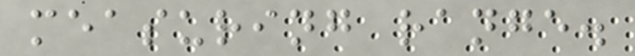measuring range.
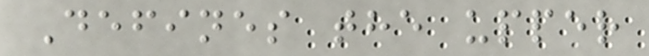Defines the upper
